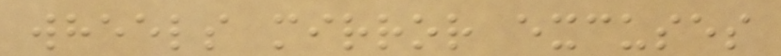wheels mirror excuses
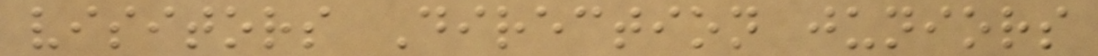visitors Direction juniors
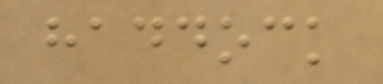haddock
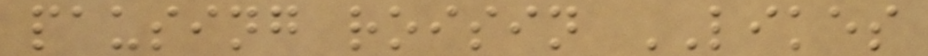pausing roisin LIKES
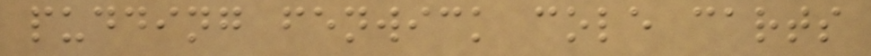pudding fenwick cole carts
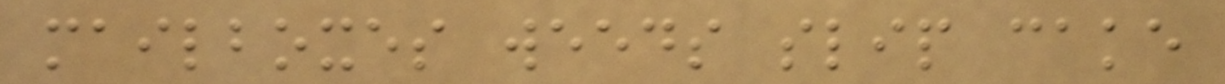mailboxes weeds slip cake
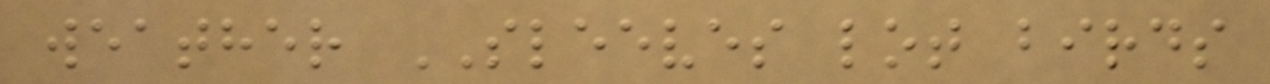weather SLEEVES lot birds
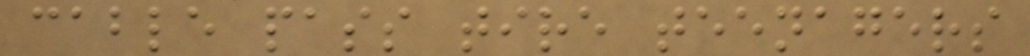cable pass tire teenagers
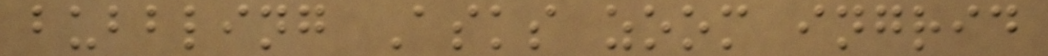bubbling Asks zoom ingrid
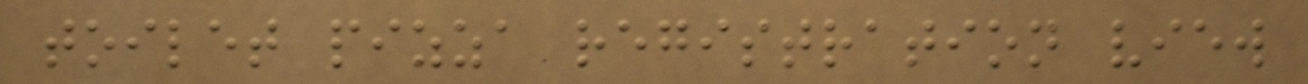toilet pizza registration view
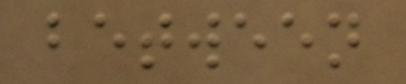between
